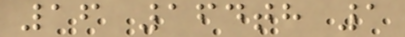16 164th 1
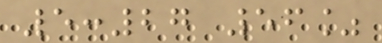5:27 56%
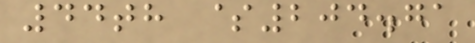44th $204.71
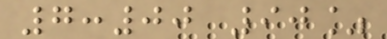7:00 90%
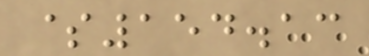$154.13
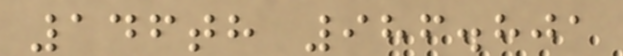146th 986.801
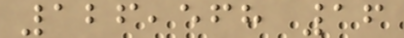126,568 16
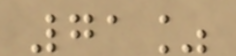71%
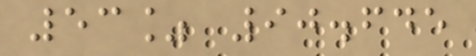53% 90.645
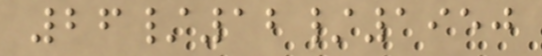26/12/1950
